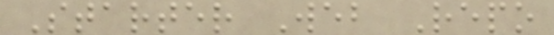Starter Web Repo
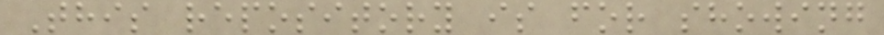This repository is for showing
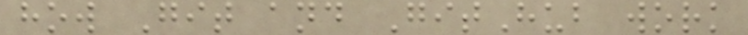how Git and GitHub work
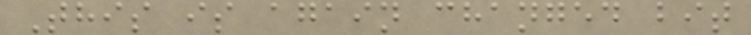This is again changed bit
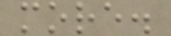more.
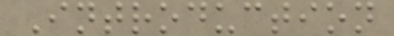Introduction
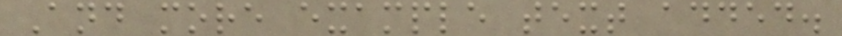And more example text added.
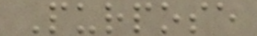Purpose
